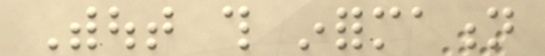Without this information
